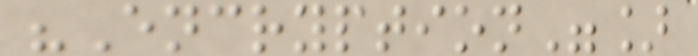"Encryption"]
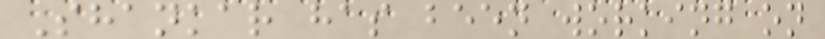Shankar has been working on
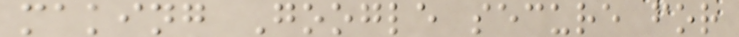making Google secure for
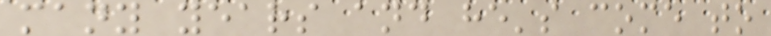many years and he's come to
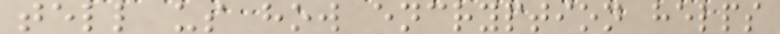tell us how encryption helps
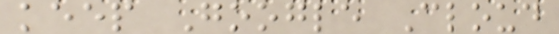keep Google Cloud
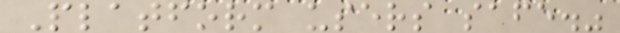Platform users safe."
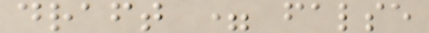draft = false
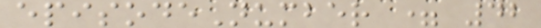episodeNumber = 42
